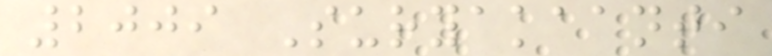2009 Suryakaanti
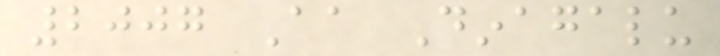2007 Aa Dinagalu
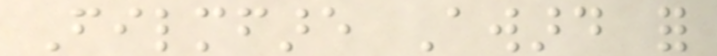Filmfare Award for
